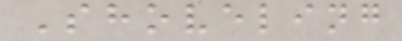Shoveling
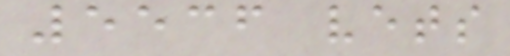5536 vets
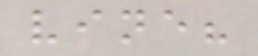vine?
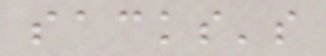sacks's
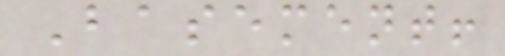Basement!
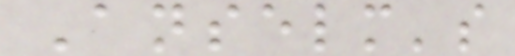Anselm's
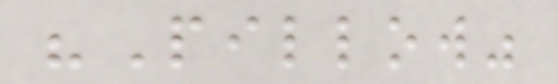"Pillow"
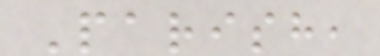Parish,
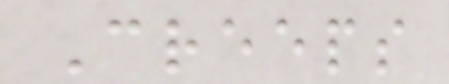Creeps
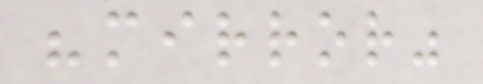"mirror"
